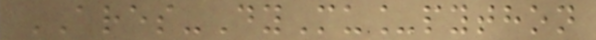ARES-DyMu_python
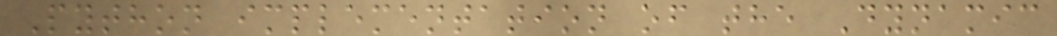Python implementation of the Dynamic
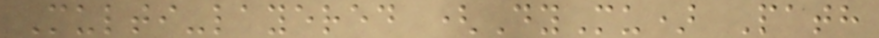Multi-layered (DyMu) Path
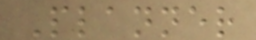Planner
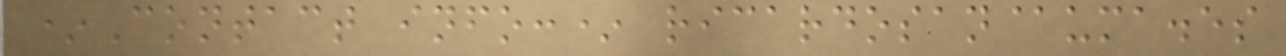*Contact info:* ricardosan@uma.es
